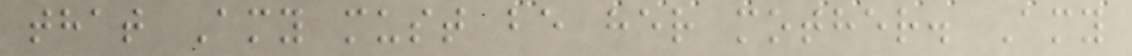that Amy must be her mother. Amy
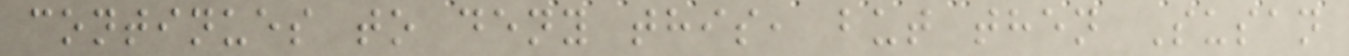continues to deny this, but then Susan
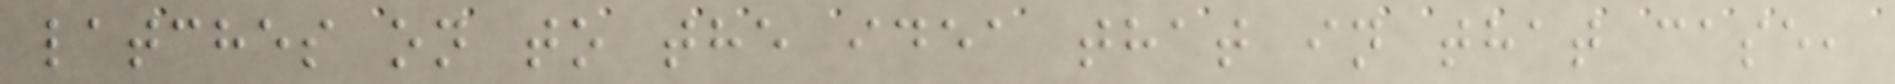latches on to the idea that in that case,
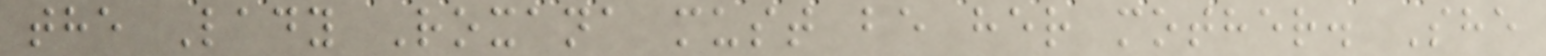the Lady Roxana must be her mother. She
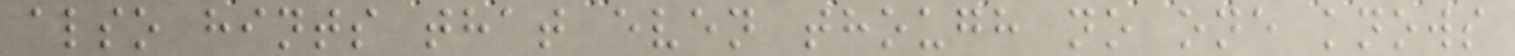also hints that even though no one knows
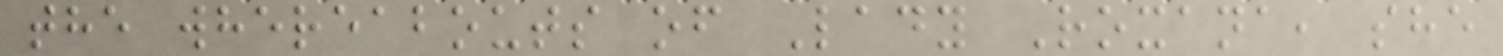the whereabouts of Lady Roxana, she
